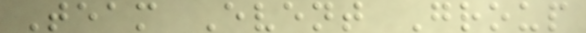Team Event Group
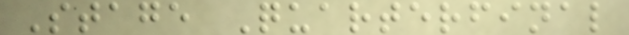Stage Quarterfinal
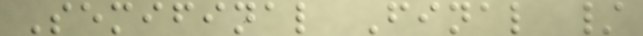Semifinal Final /
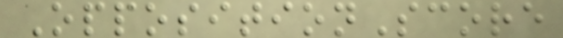OppositionScore
